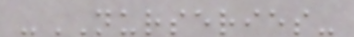-NURSERIES-
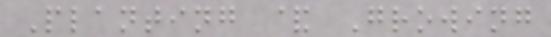Planting & Growing
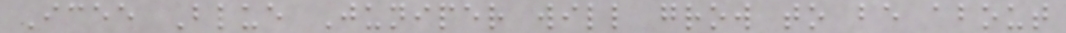Icee Blue Juniper will grow to be about
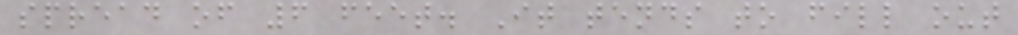spread of 6 feet. It tends to fill out
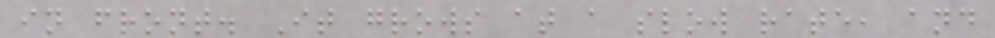in front. It grows at a slow rate, and
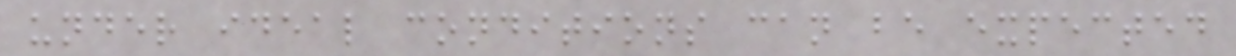under ideal conditions can be expected
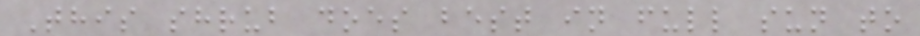This shrub does best in full sun to
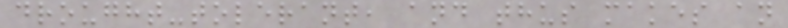drought-tolerant, and thus makes an
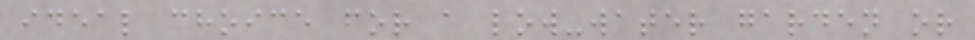ideal choice for a low-water garden or
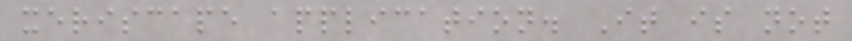xeriscape application. It is not
